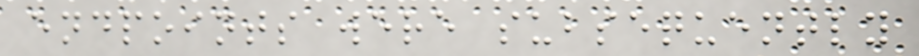endpoints were subsequently
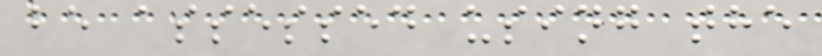be assessed using the
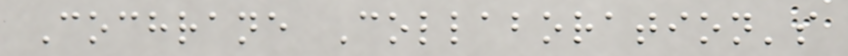Cochrane Collaboration's
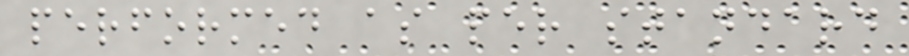performed as per standard
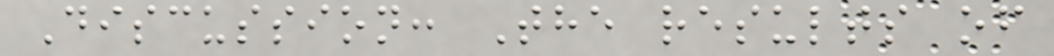Discussion: The results of
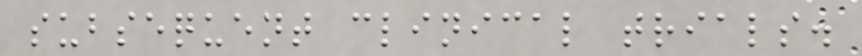subsequent clinical trials.
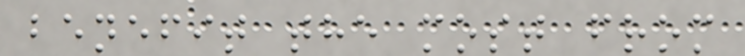benefit the most from
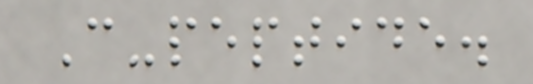C-peptide.
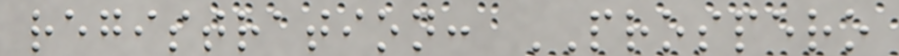registration: PROSPERO
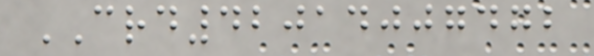CRD42014007472
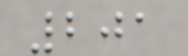201
